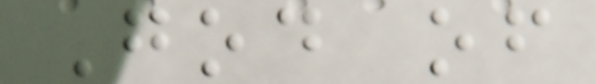God of
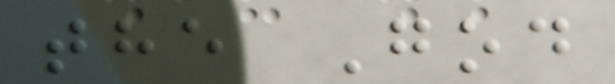the God
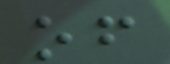of
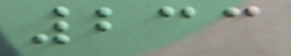233
